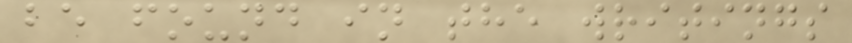be found in the writings
